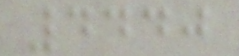4440
